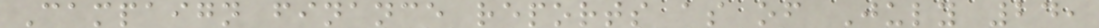Campaign finance reports as of July 24,
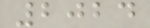2024
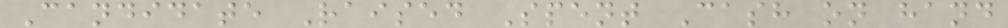Candidate Raised Spent Cash on hand
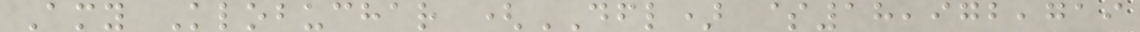Amy Klobuchar (DFL) $18,972,719
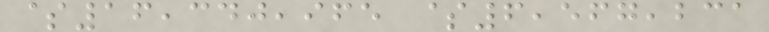$16,340,965 $6,567,231
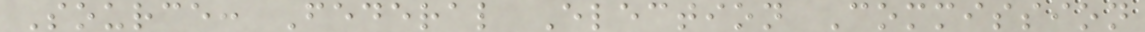Source: Federal Election Commission
